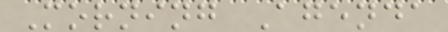Morning Agenda
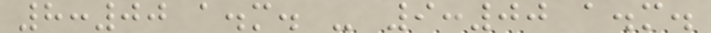8:00 a.m. - 9:00 a.m.
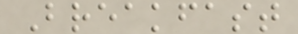Breakfast
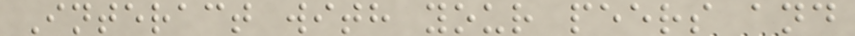Interact with your peers and
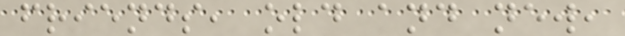friends, old and new,
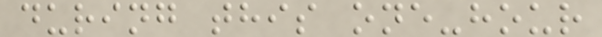during this one-hour
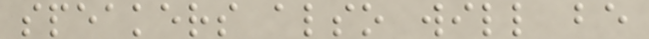speakers also will be
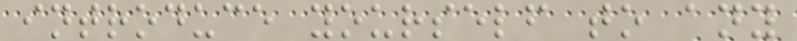introduce yourself to any
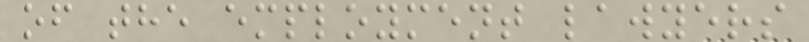of the employment lawyers
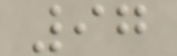97
